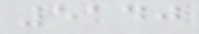5140
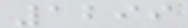1299
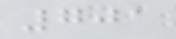701
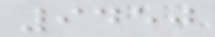9450
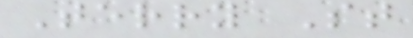Terry St
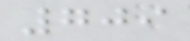709
